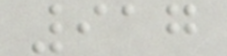917
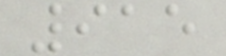915
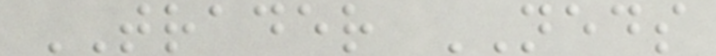TRADER NEDS
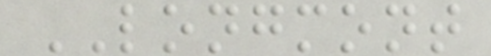LONGMONT
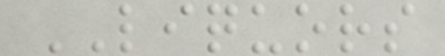LIQUORS
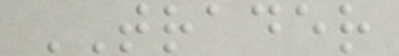TRADER
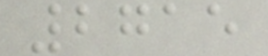2715
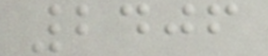2406
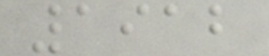1912
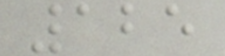125
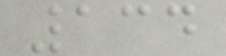134
